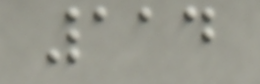114
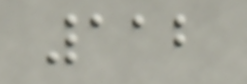112
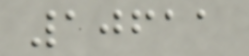10611
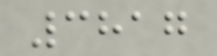3817
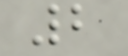2
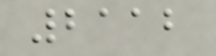2112
